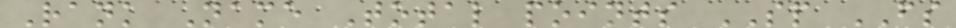Rank Name Total points SP FS
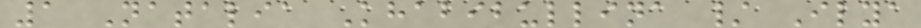1 Natalia Khabibullina / Ilya
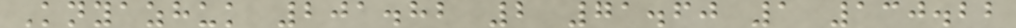Knyazhuk 201.82 2 71.60 1 130.22
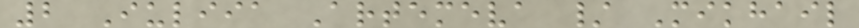2 Iuliia Artemeva / Mikhail
